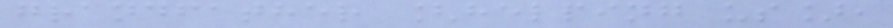grandfather [helping us],
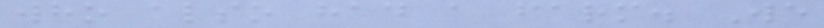who also had a farm. We
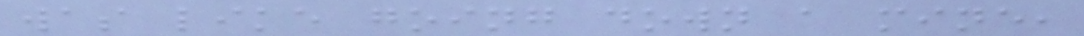was like going down a mine,
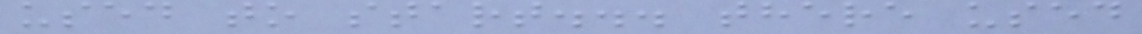used to start... there used
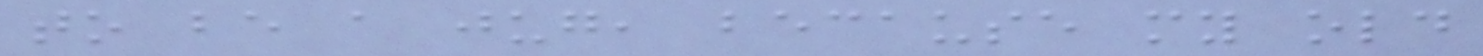to be a jug, because my old
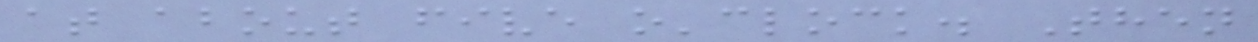at about five o'clock. Then
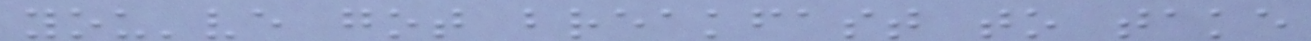you've got breakfast to take
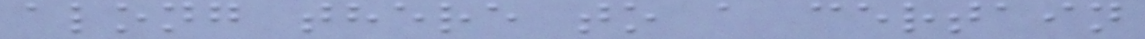along there to a certain
